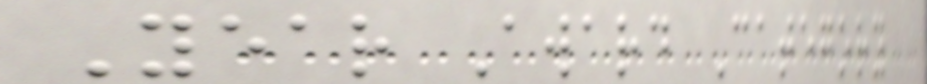Year Award Category
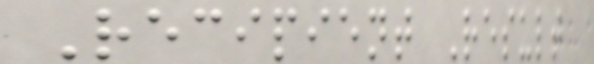Recipient Result
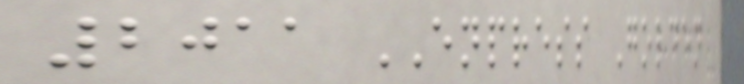2011 ENPRESS Golden
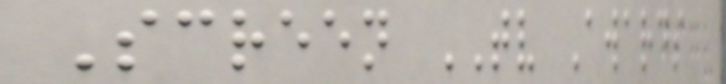Screen TV Awards
